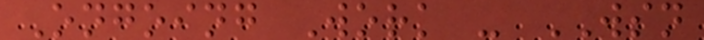Ongoing Work - WSN
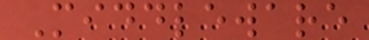Middleware
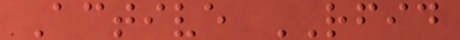Active RFID
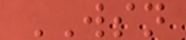WSN
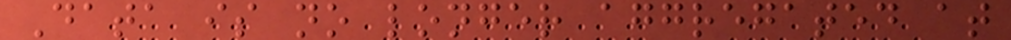Data is no longer aggregated at
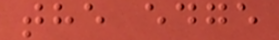the edge
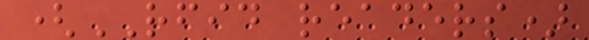(RFID readers)
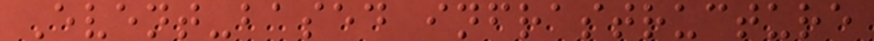Event-based infrastructure
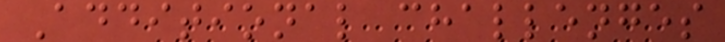Additional challenges
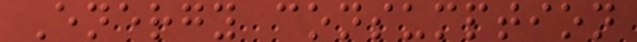Energy consumption
